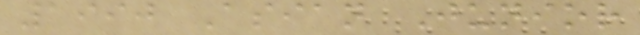1990 Asian Junior
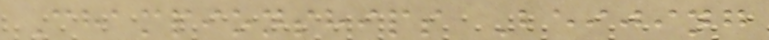Championships Beijing
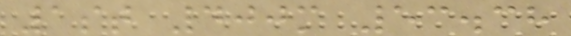1st 400m 53.38
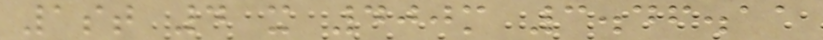1st 4 x 400m 3.46.11
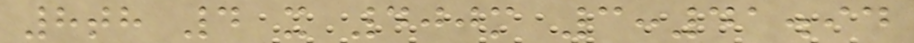8th 4 x 400m 3:41.94
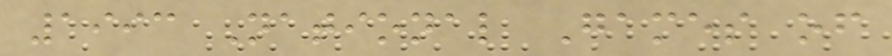1993 National Games of
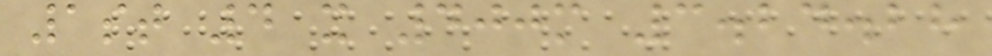1st 4 x 400m 3.24.28
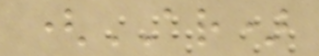(AR)
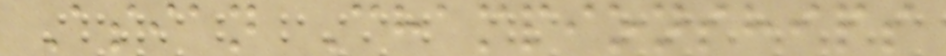Asian Championships
